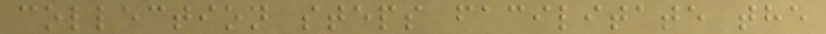collection steps facilitate the
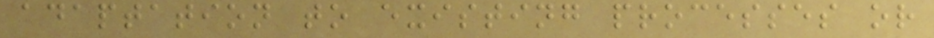adaptation to existing processes or
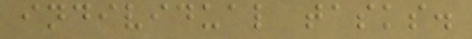individual tasks.
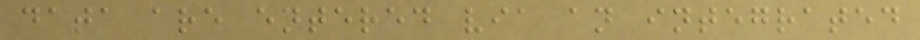data are entered via an integrated
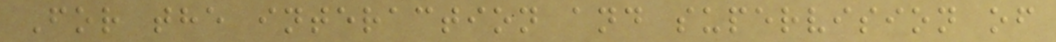For the interaction and supervision of
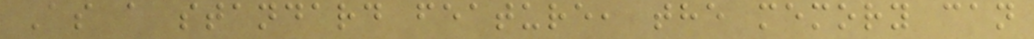As a standard feature, the memory can
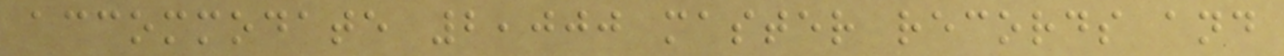accommodate 2,000 master records and
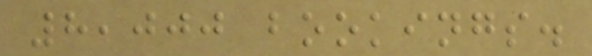8,000 bookings.
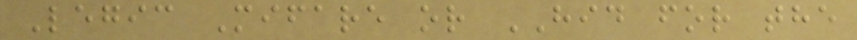Legic Mifare or HID for the
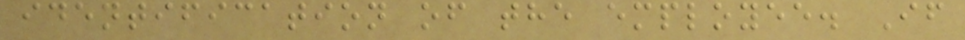identification of the employee. If
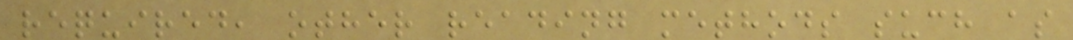required, other reading methods such as
